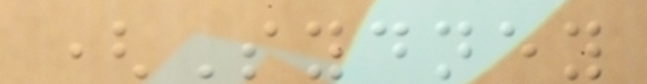(Sydney
